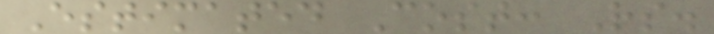Estimated Cost: Rs.
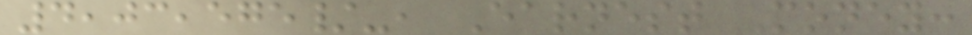4,03,575/-, Earnest Money:
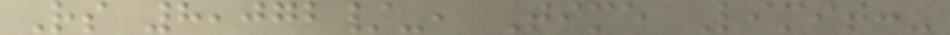Rs 8,072/-, Time Limit:-
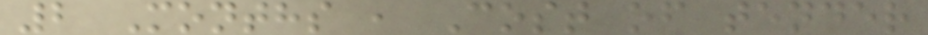2 Months , Cost of tender
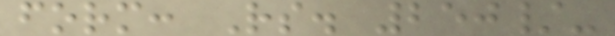form: Rs. 250/-
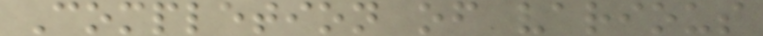Completion of various
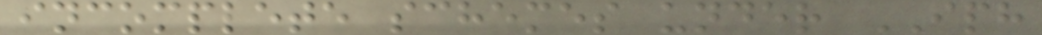incomplete schemes under IPH
